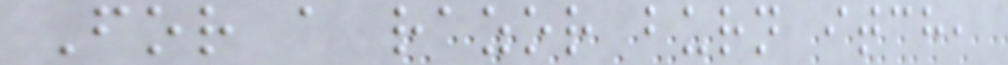For a razor burn itch,
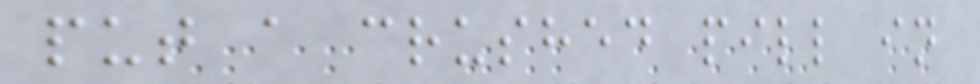put a crushed pill in
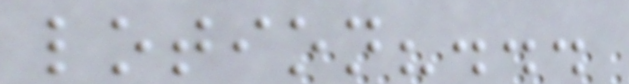lotion?...
